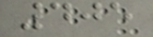405
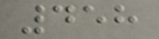458
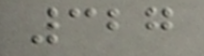327
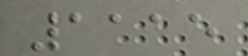1115
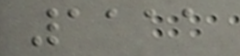1111
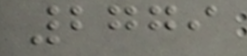2779
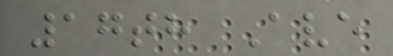17th Ave
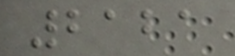2121
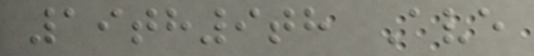19th9th Ave
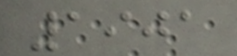1901
